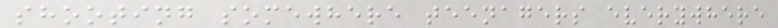shooting somewhere teenagers everywhere
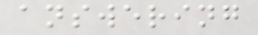answering
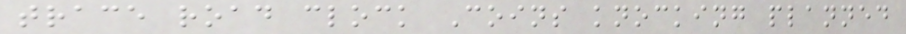trace road clock Coins knocking planned
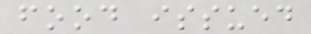food issued
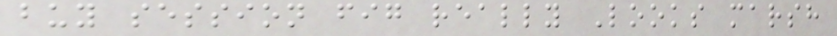buy session fig really Looks marsh
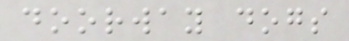doorway dogs
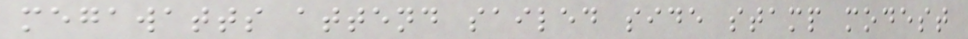megawatts attend sailed side stamp modest
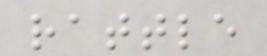rattle
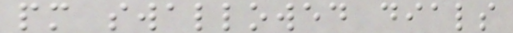pm swallowed dials
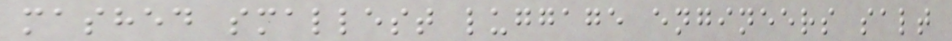mashed smallest luggage engineers salt
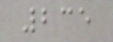235
